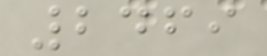2469
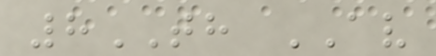8TH AV
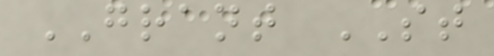GRANT ST
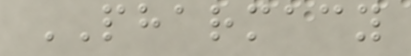PHARMACY
